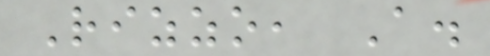Rizzo, A.
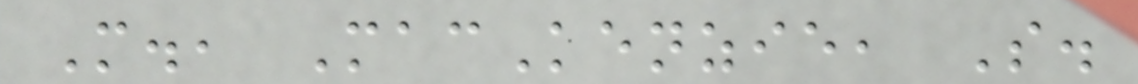M., MacKenzie, S.
